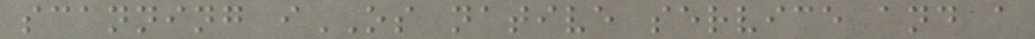scanning iOS native service and a
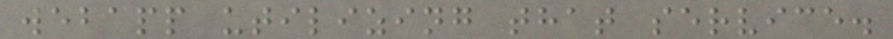webapp utilizing that service.
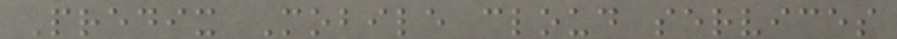Predix Mobile cloud services
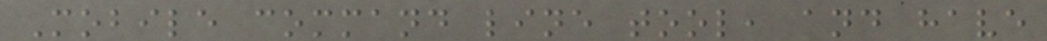Mobile command line tool, and have
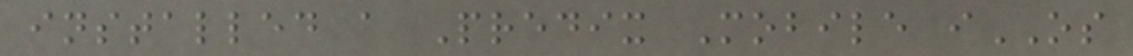installed a Predix Mobile iOS
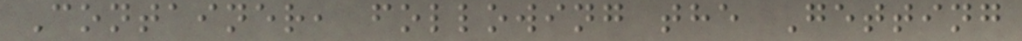Container, following the Getting
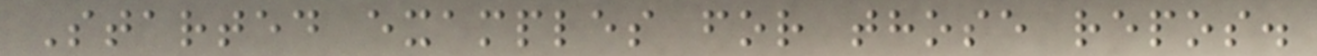Started examples for those repos.
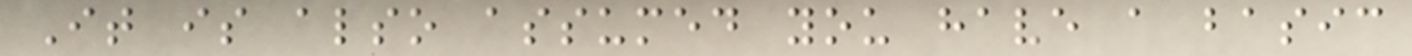It is also assumed you have a basic
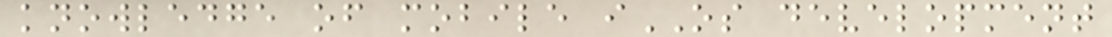knowledge of mobile iOS development
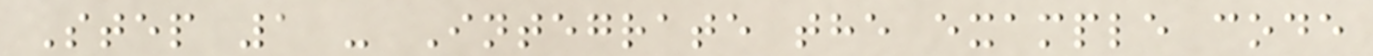Step 1 - Integrate the example code
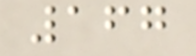167
